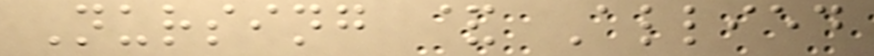Nursing & Allied
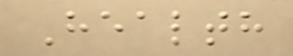Health
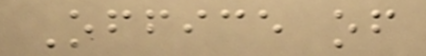Office of
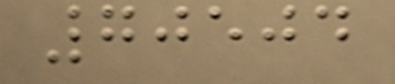70504
